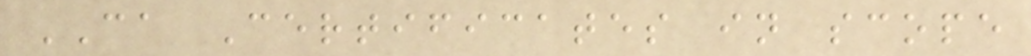CA Certificates in scope
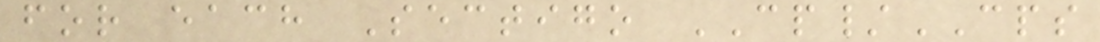for each Sectigo CP/CPS
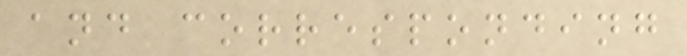and corresponding
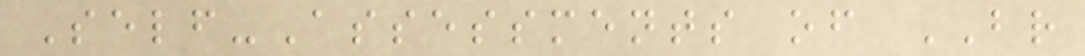Self-Assessments of BR
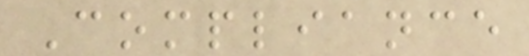Compliance
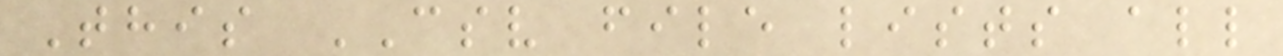This CSV file lists all
